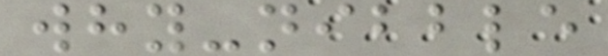why-nibble
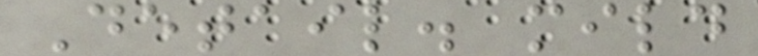Detail. mild
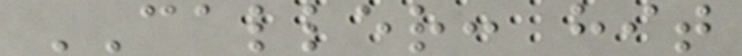CALLER: hit
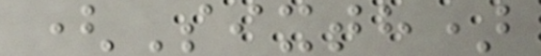(Sixth)
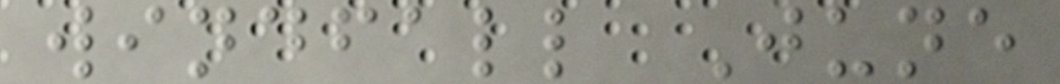windfall June
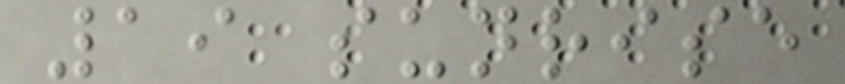19 sunrise
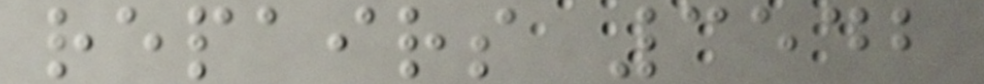repairs 3542
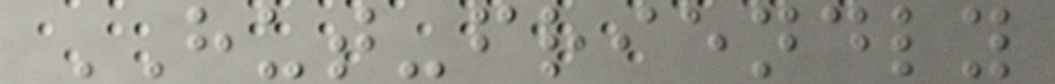HUT-friendly
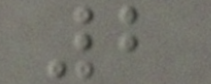2
